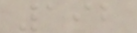192
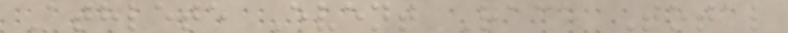Athlete Event Race Total
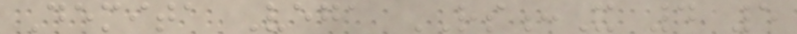Demita Vega RS:X 4 5
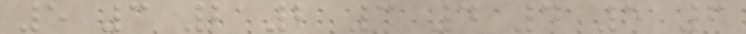5 3 2 2 3 4 4 5 6
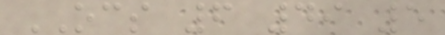OCS 6 49 5
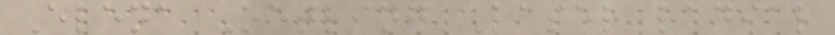Elena Oetling Laser radial
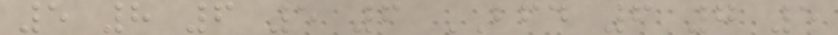5 8 6 5 6 BFD 6 7 5
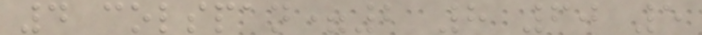4 colspan=2 8 60 5
